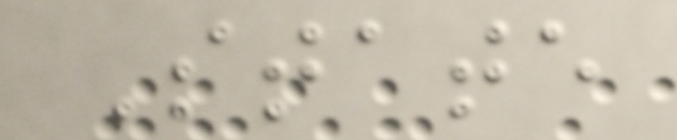State
